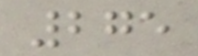275
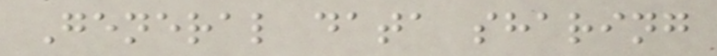General data sharing
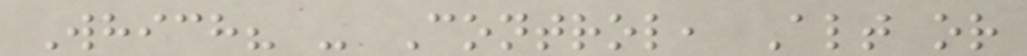Which? - Control, Alt or
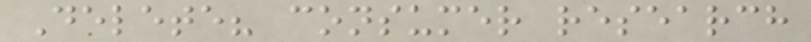Delete? consumer research
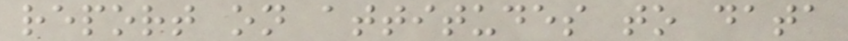report on attitudes to data
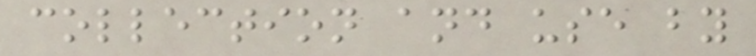collection and use by
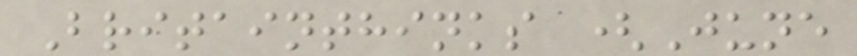Britainthinks (June
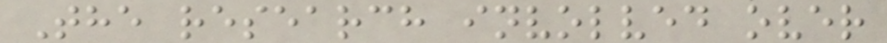The research involved over
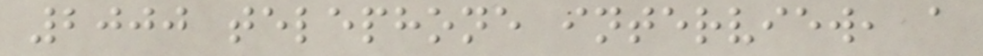2000 telephone interview, a
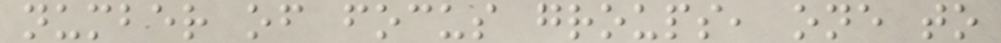number of focus groups, one to
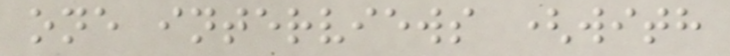one interviews (with
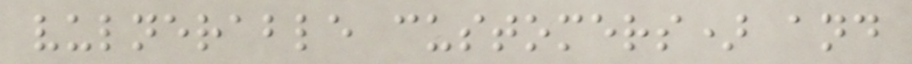vulnerable customers) and
